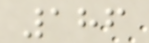186
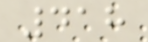418
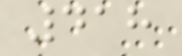418
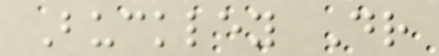Buckley Dr
